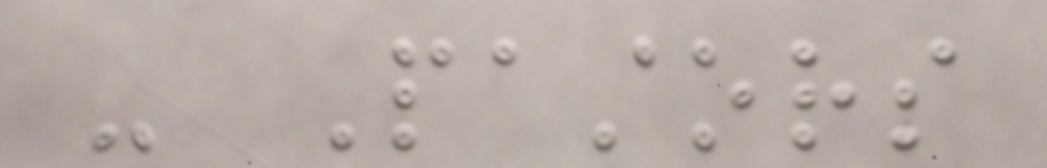- Pastors
